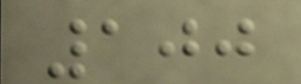100
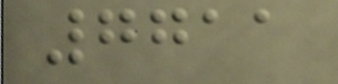7711
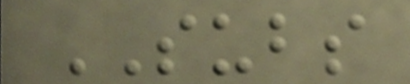SUBS
